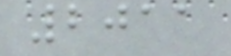2011
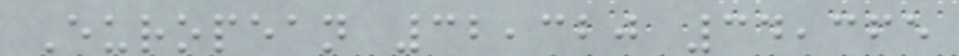European 32,320 34,365
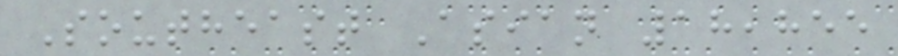Southeast Asian 18,855
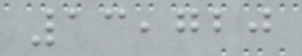13,720
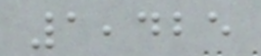1,425
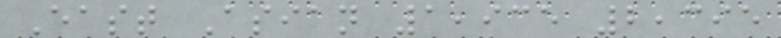East Asian 1,935 2,395
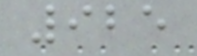925
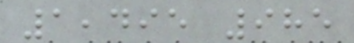1,495 985
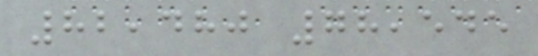82,480 78,545
